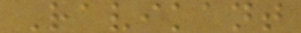Ravikant
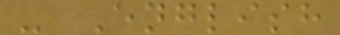- English
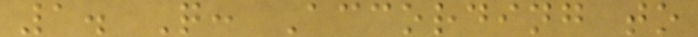1. Q: According to
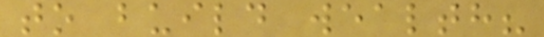to build wealth?
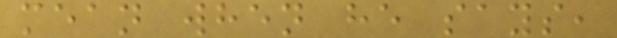mean when he says,
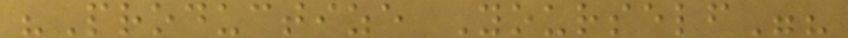"Productize Yourself"?
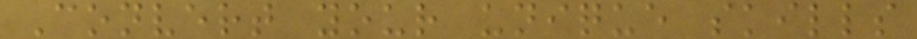Convert your unique skills
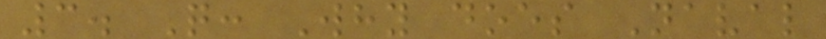3. Q: Why does Naval
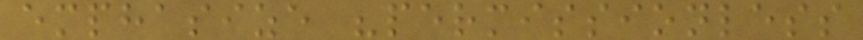emphasize "permissionless
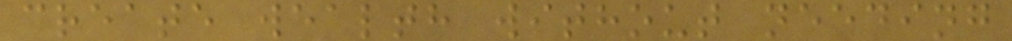create wealth without needing
